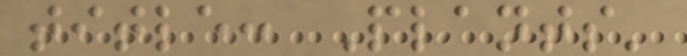title: Plants'
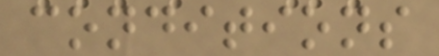conditions
